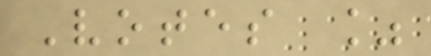Votes %
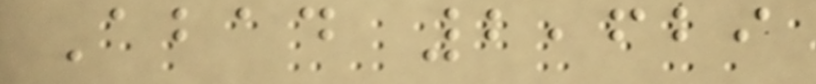Abad 2,629
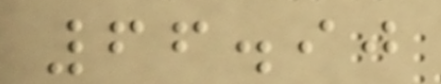66.90
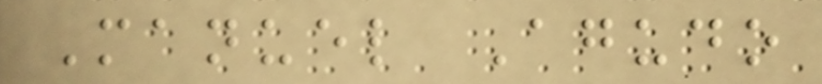Manuel Agudo
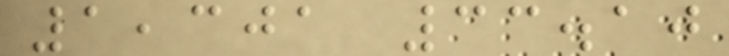1,301 33.10
